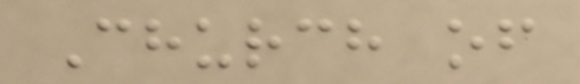Church of
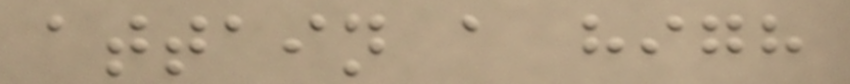attain a high
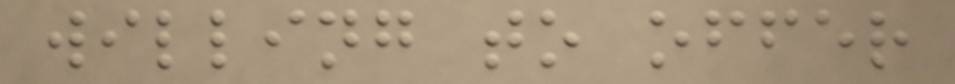willing to offer
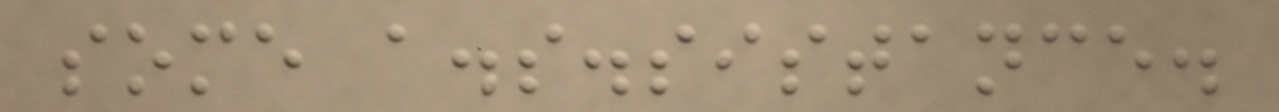some a.s.sistance.
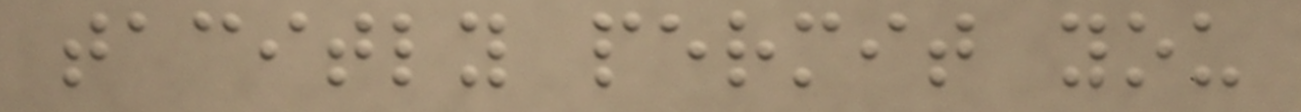tacitly permit you
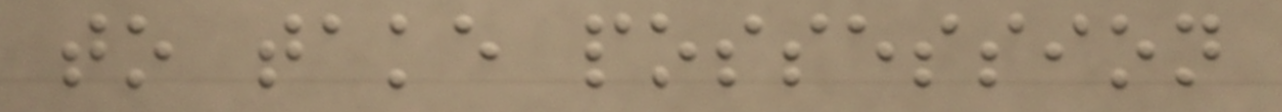to take possession
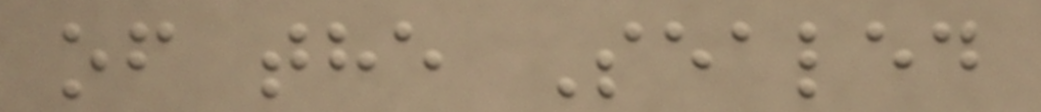of the Sealed
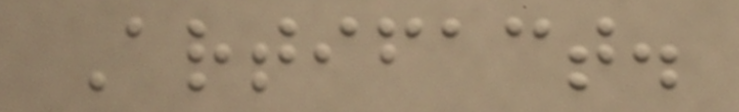Artifact.
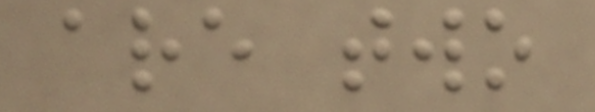are two
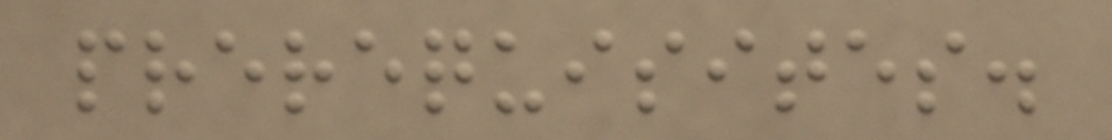prerequisites.
